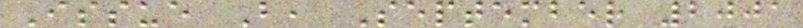Issue B, September 2001
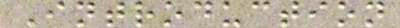Introduction
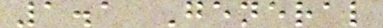1.1 General
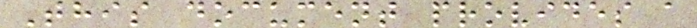This document provides a
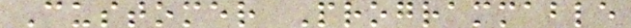Customer Programmable
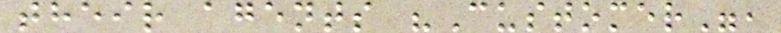their agents "Customer",
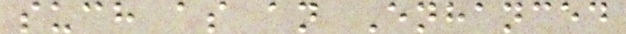such as an Enhanced
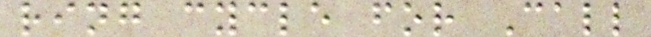ring cycle for Call
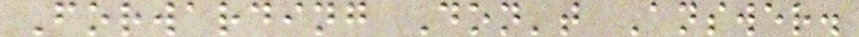Forwarding Don't Answer.
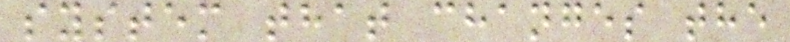system that changes the
